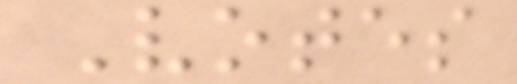Votes
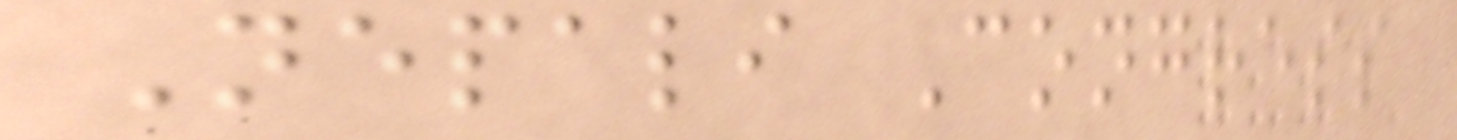Nepali Congress
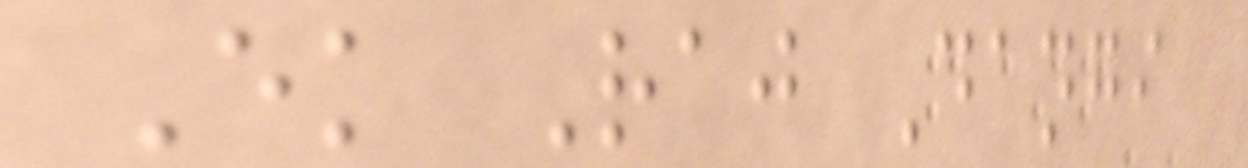Ek Raj Dangi
